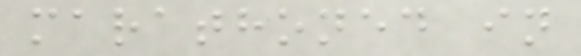marathoned in
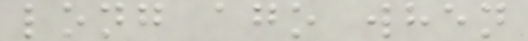long ago when
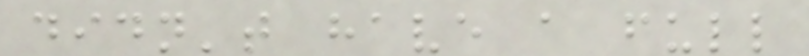didn't have a full
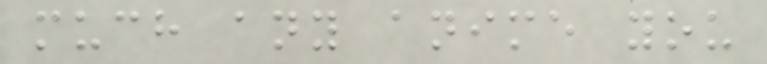much any anime you
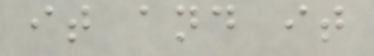it and it
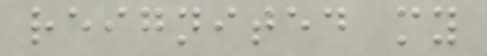reignited my
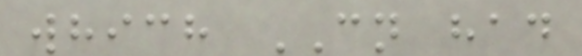which CN had
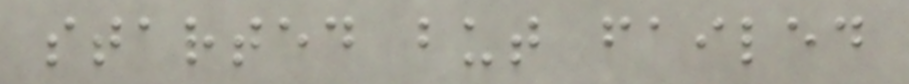started but failed
